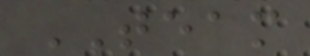TEAM
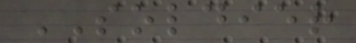SOLDIER
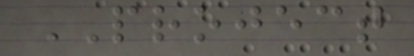PROJECT
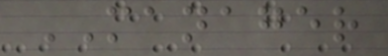MANAGER
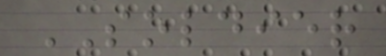SOLDIER
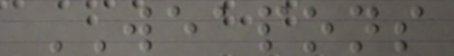WEAPONS
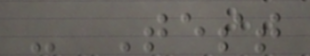- Test
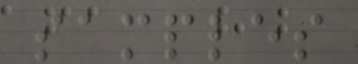samples
